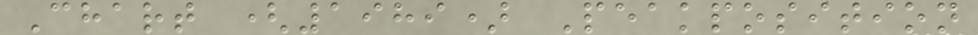Chart (1989) Peakposition
